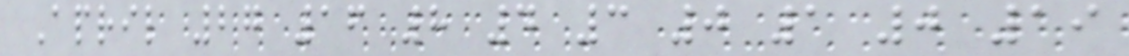April 27 16 8 4 3 0 1 0 19
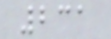231
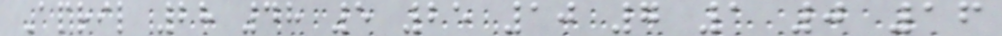April 28 48 5 25 10 7 1 0 16
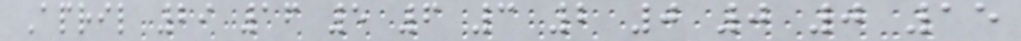April 29 16 5 6 3 2 0 0 0 15
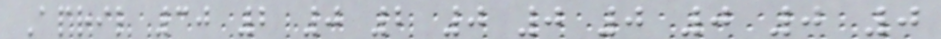April 30 2 0 2 0 0 0 0 0 0
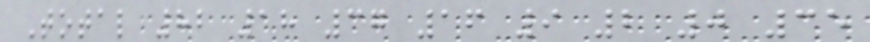Total 82 18 37 16 9 2 0 35
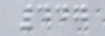447
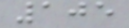105
